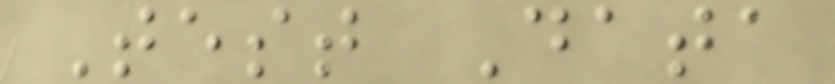Test Data
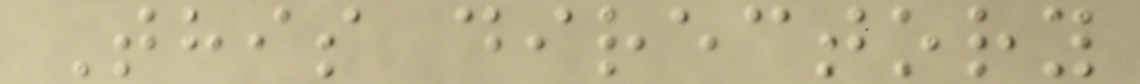This directory
